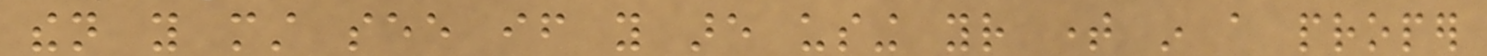then you must see if you are using your time in a proper
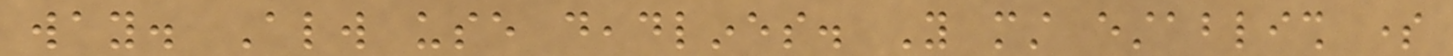way. Always use deadlines. You must establish some
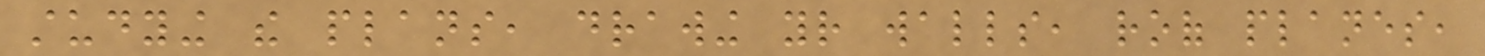studying the plans, drawing your walls, roof planes,
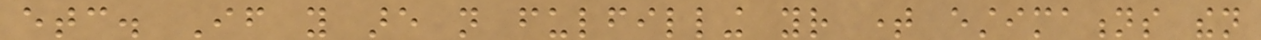etc. If you are not fulfilling your time estimations then
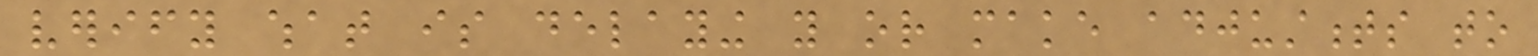verify what is delaying you or make adjustments to
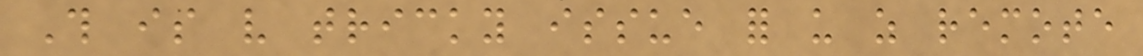This is very tricky issue for us as remote
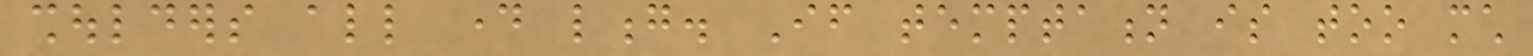shoulders all day long. If temptation is too much
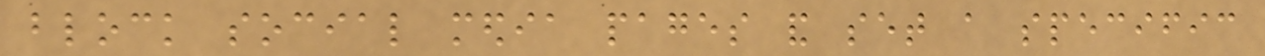block social media pages and set a specific
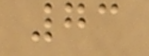73
